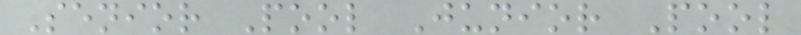Senior Pool Junior Pool
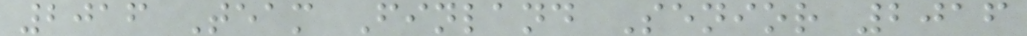2016 Team Finland Senior 2016
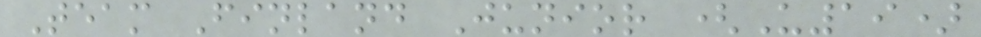Team Finland Junior (U19)
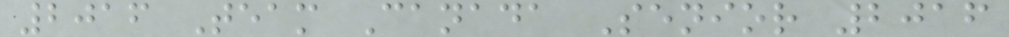2016 Team Canada Senior 2016
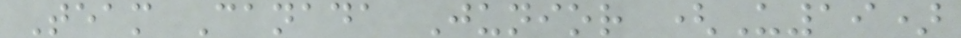Team Canada Junior (U19)
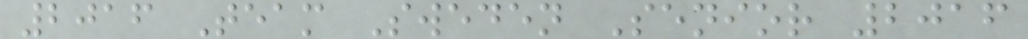2016 Team Sweden Senior 2016
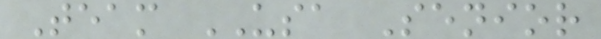Team USA Senior
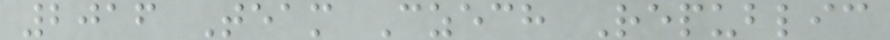2016 Team Czech Republic
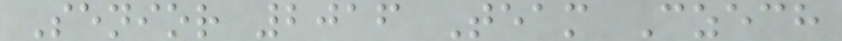Senior 2016 Team Czech
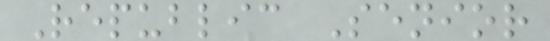Republic Senior
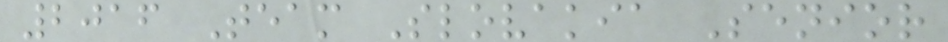2016 Team Slovakia Senior
